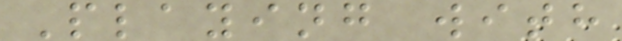Playing with
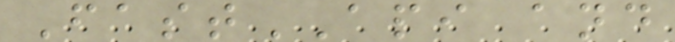FastAPI and
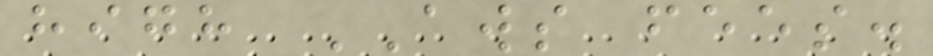high AWS fees.
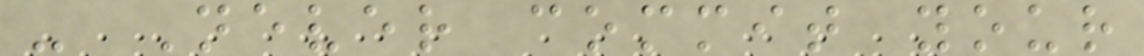- Never commit your
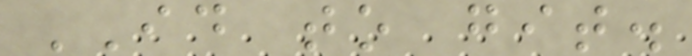ID to git.
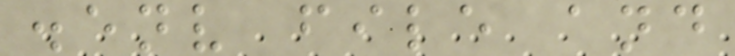.env file and
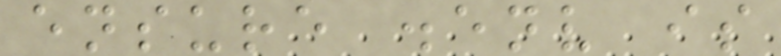ensure .env is
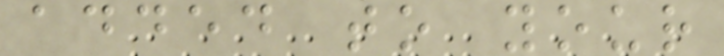added to your
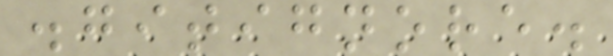.gitignore.
